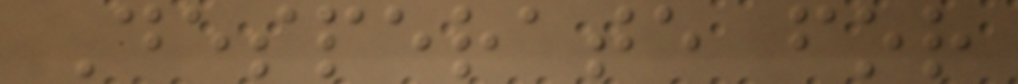Desperate for
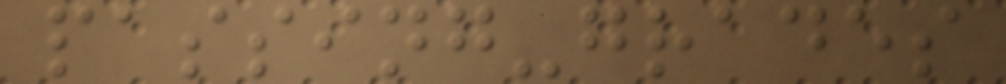passing-grades
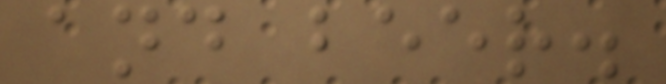and beer.
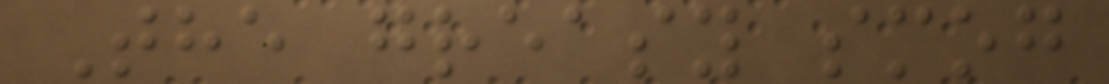The greasy smog
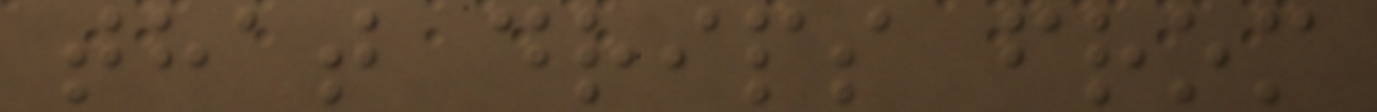that drips from
